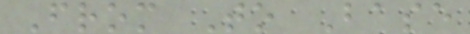From To Base
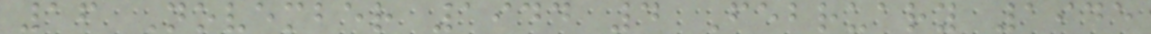16 November 1944 4 February 1945
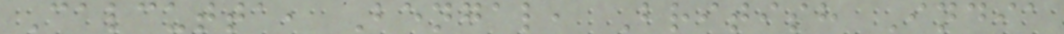Calcutta, Bengal, British India
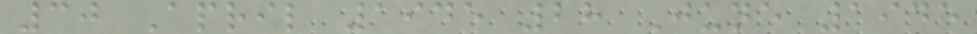30 April 1945 28 June 1945
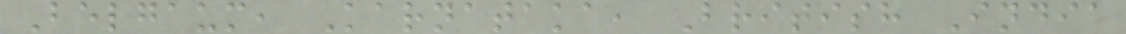Belgaum, Karnataka, British India
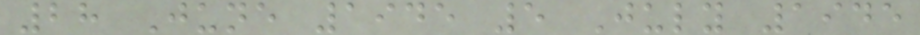28 June 1945 5 July 1945
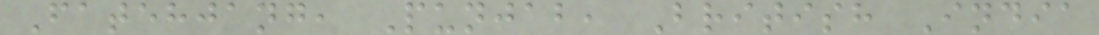Fatehjang, Punjab, British India
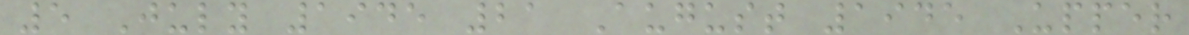5 July 1945 21 August 1945 Upper
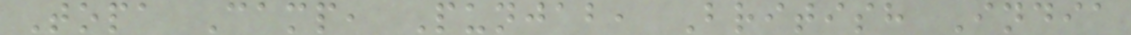Topa Camp, Punjab, British India
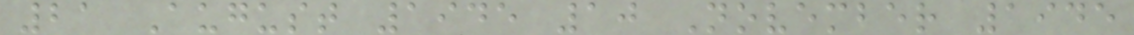21 August 1945 10 November 1945
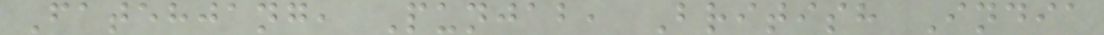Fatehjang, Punjab, British India
